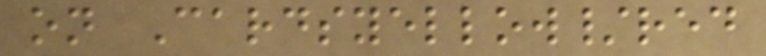on Cardsyellow/red
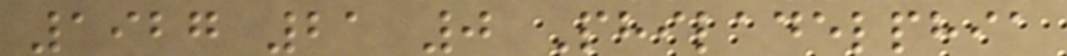1927 21 0 Philadelphia
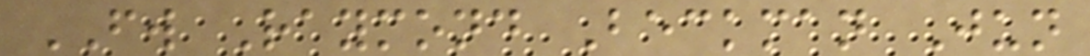FW Raymond Beckman Jun
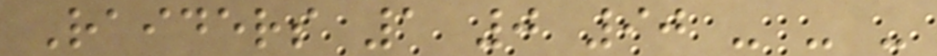Raiders 1 0 90 - - -
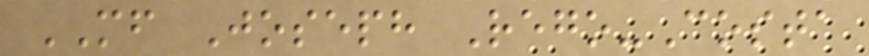MF Joseph Rego-Costa
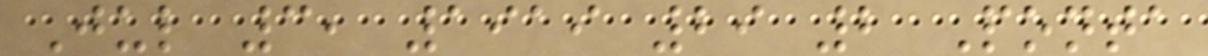Jul 3, 1919 29 2 Ponta
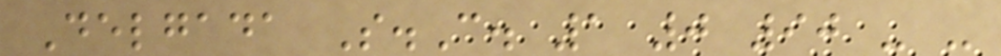Delgada S.C. 1 0 90 - -
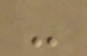-
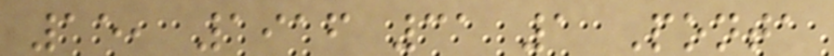15, 1916 31 1 Ponta
